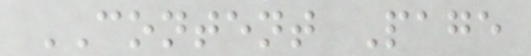CONTENT Page
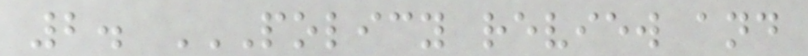2. POLICY REVIEW AND
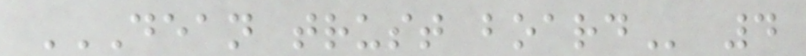DEAN TRUST BOARD 4
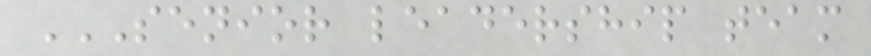SENIOR LEADERSHIP TEAM
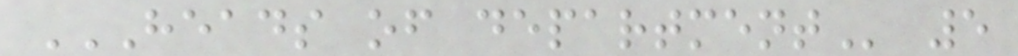HEADS OF DEPARTMENT 5
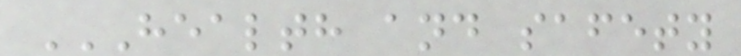HEALTH AND SAFETY
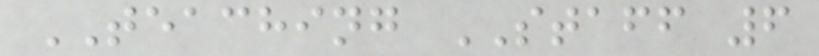TEACHING STAFF 6
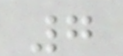7
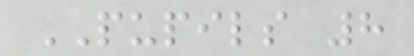PUPILS 8
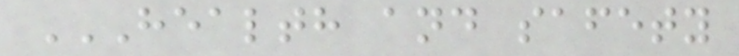HEALTH AND SAFETY
